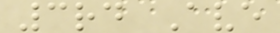3rd Ave
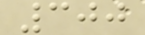300
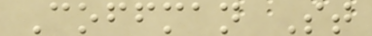Coffman St
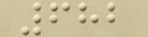682
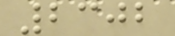2302
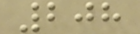208
